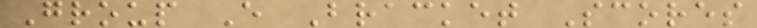Group E Bracket Scores
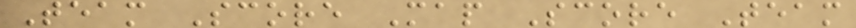Team Score Map Score Team
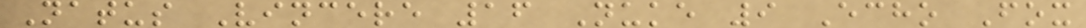Natus Vincere 16 Nuke 9 Echo Fox
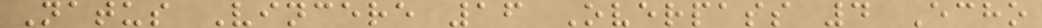Natus Vincere 16 Overpass 4 Echo
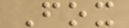Fox
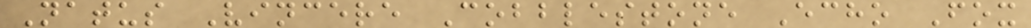Natus Vincere Cobblestone Echo Fox
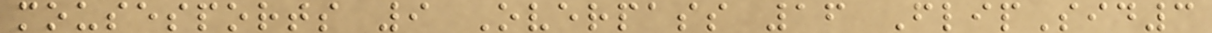mousesports 9 Overpass 16 FlipSid3
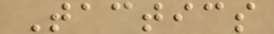Tactics
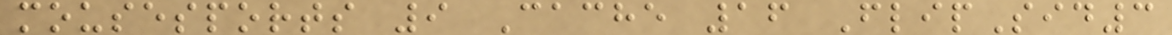mousesports 9 Cache 16 FlipSid3
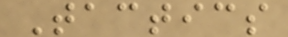Tactics
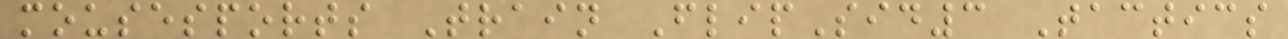mousesports Train FlipSid3 Tactics
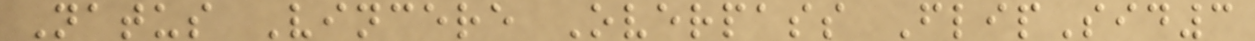Natus Vincere Overpass FlipSid3
